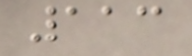113
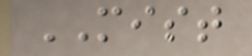MIST
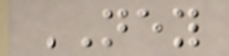NEY
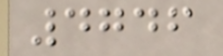4746
